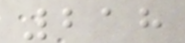218
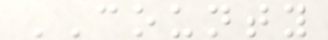COUNTY
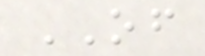OF
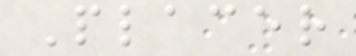Placer
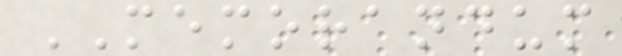MEMORANDUM
